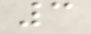3
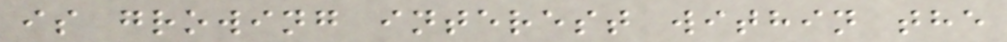is growing interest within the
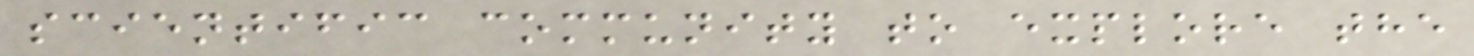scientific community to explore the
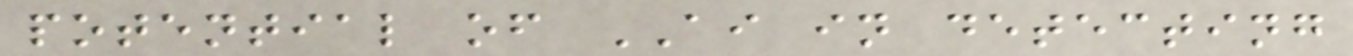potential of AI in detecting
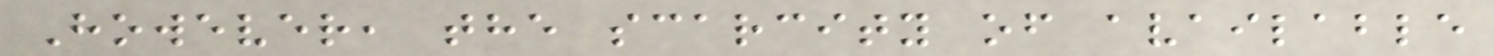However, the scarcity of available
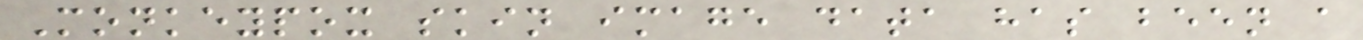Monkeypox skin image data has been a
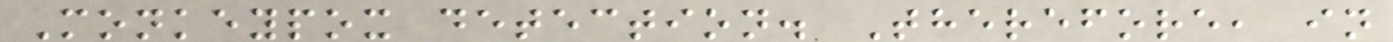Monkeypox detection. Therefore, in
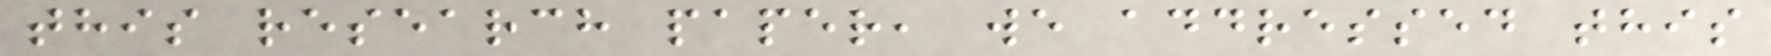this research paper, we addressed this
